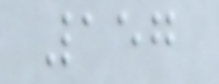157
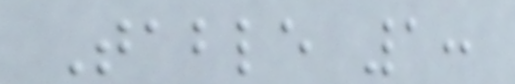Table 1:
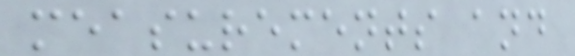measurements and
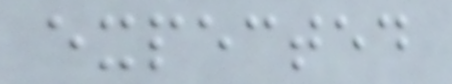expected
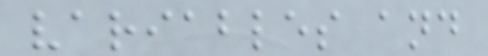variables and
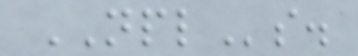NPLs.
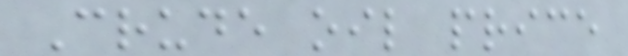Crude oil price
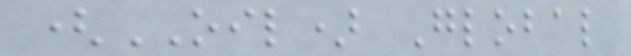(OIL) Global
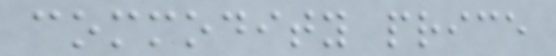commodity price
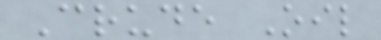Crude Oil
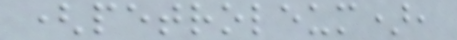(petroleum),
